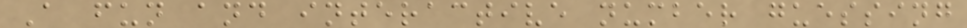A fun and interactive number guessing
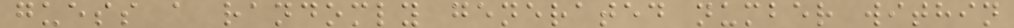guess a randomly generated number within
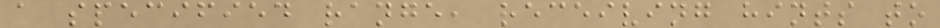a specified range, receiving hints to
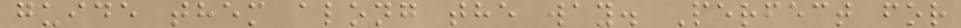guide them along the way. Perfect for
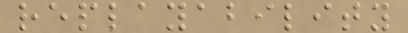replayability
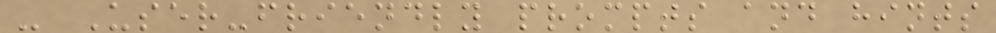- User-friendly prompts and hints
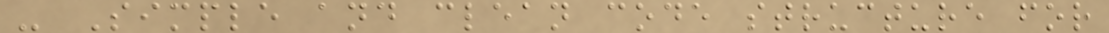- Simple and clean code structure for
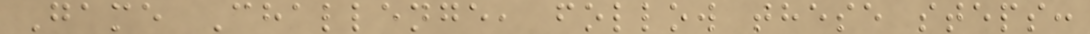Game Challenge, follow these steps:
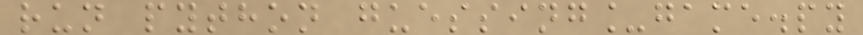run python guessing_game.py
